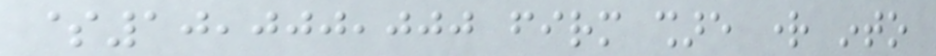$10,000,000 firm share right into
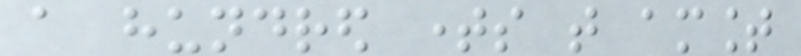a hundred times that amount
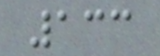133
